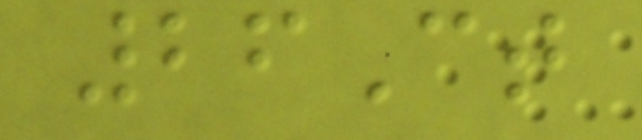26Ct
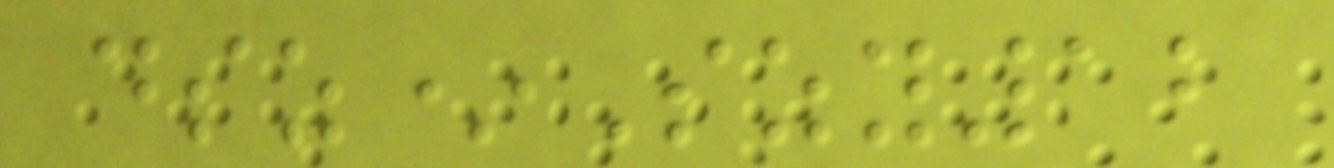dsz*Szy12
